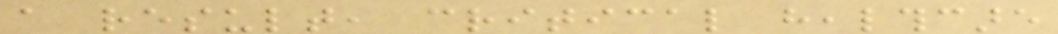a result, critical healthcare
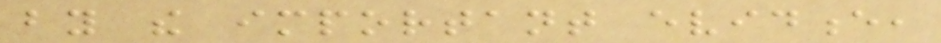by the important evidence,
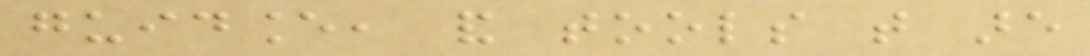guidance, and tools that are
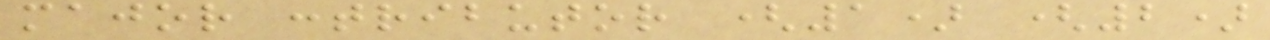major contributor (1) (2)
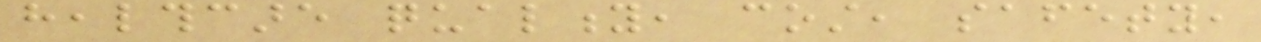healthcare quality, cost, safety,
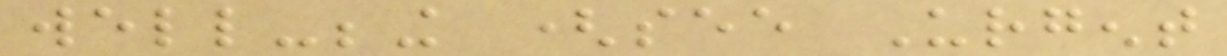well-being (see Urgent
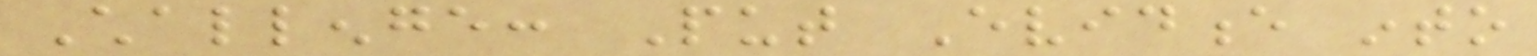Challenge: Put Evidence into
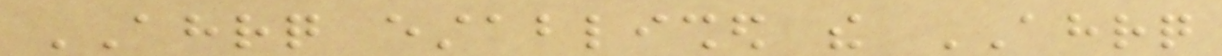AHRQ established the AHRQ
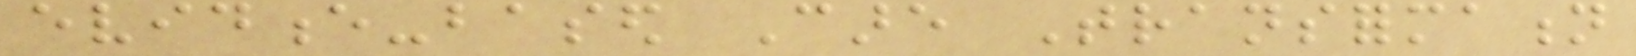evidence-based Care Transformation
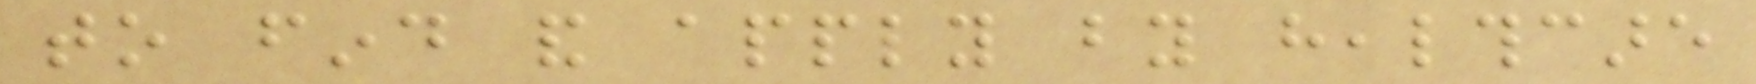to find and apply by healthcare
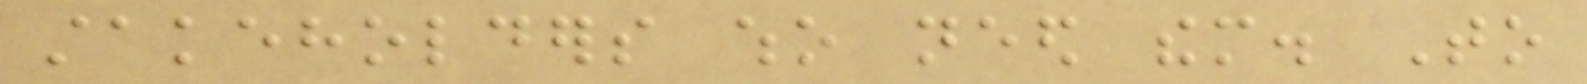stakeholders who need them. To
